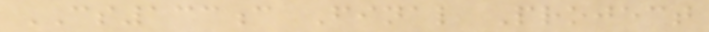CS133c Final Project
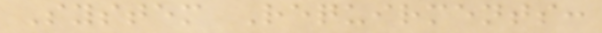System Requirments:
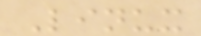Linux
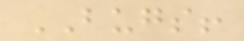BUGS!
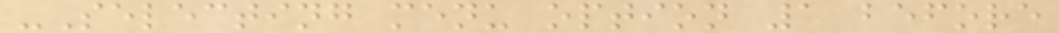-Selecting menu option 1 before
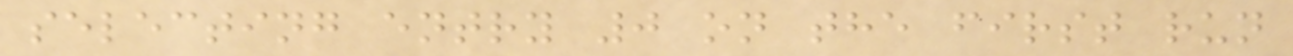selecting entry 0 on the first run
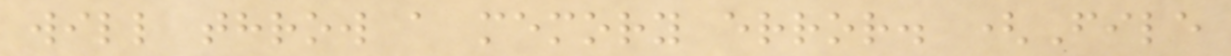will throw a memory error. (File
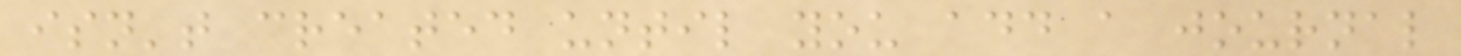isn't created until you add a journal
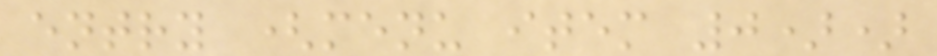entry (menu item 0))
